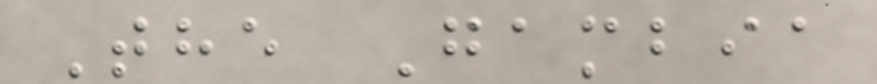The Gambia
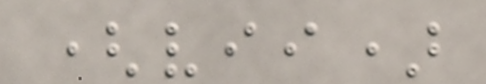(vii)
